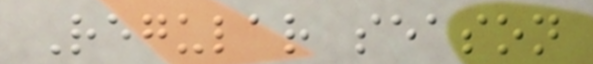Regular season
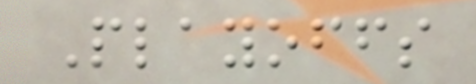Playoffs
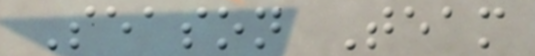Season Team
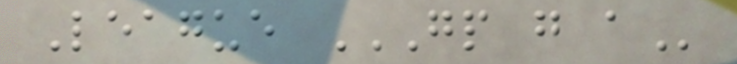League GP G A
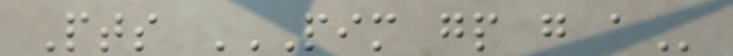Pts PIM GP G A
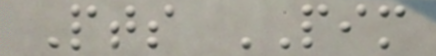Pts PIM
